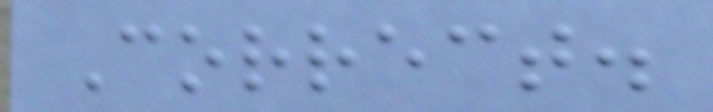Correct.
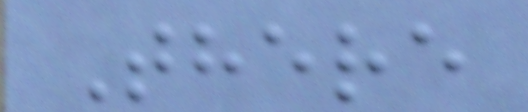There
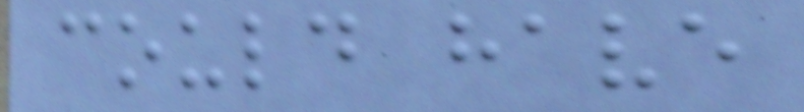could have
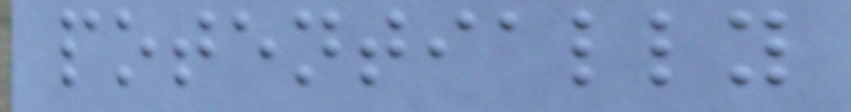potentially
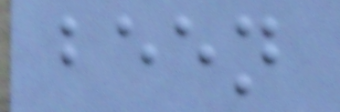been
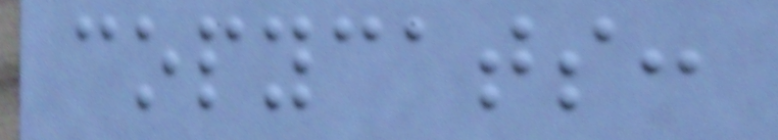copycats:
